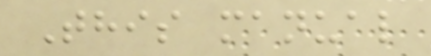This manual
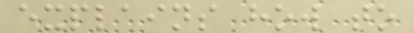explains how to
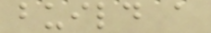build a
